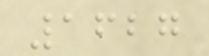1627
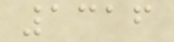1316
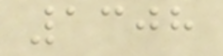1308
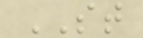ST
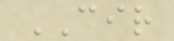CIR
